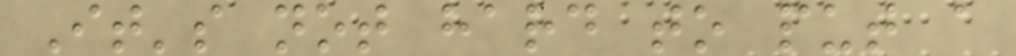It's not hard to put a
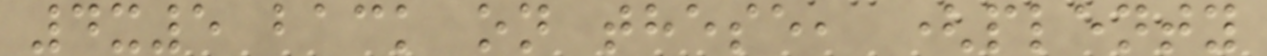4x5 back on these, (plenty
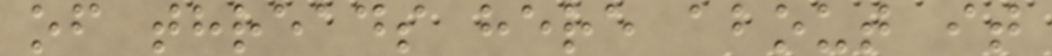of threads here about it
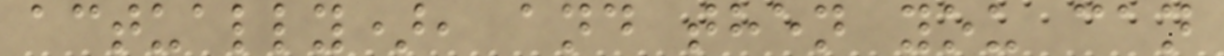actually), and then you can
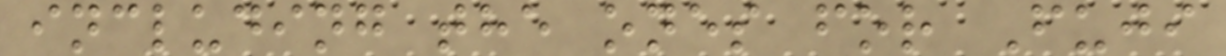including the ones for Fuji
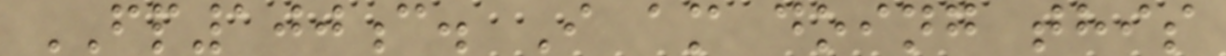FP100c. I am doing this
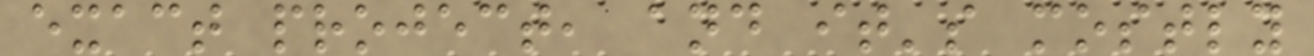exact project, and it's mostly
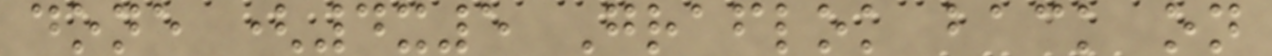done (4x5 Graflok back on
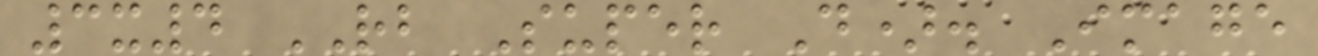3x4 RB Super D). Image
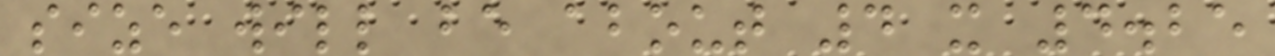size will be about 4 x 4.25
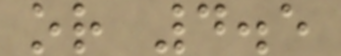or 4.5
